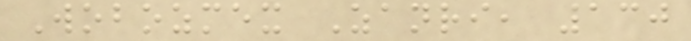Wobozmex Zanri, 130
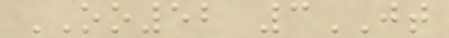OO52 3JT
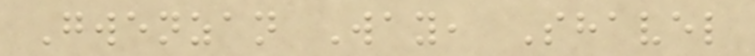Gwenzan Way, Shavel
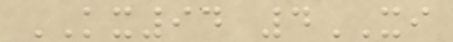KX94 4XI
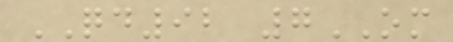QD92 7OM
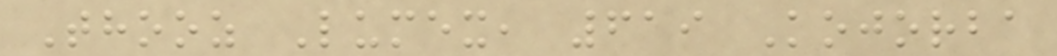Thooz Lumex, 619 Kojorba
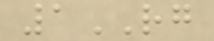1RG
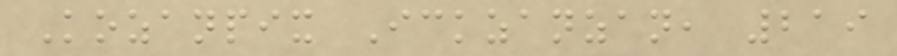Kozanpix Ickzanzan, 219
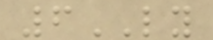6LY
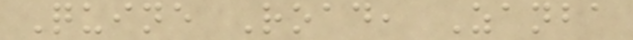Quine Road, Zanba
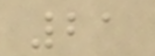21
